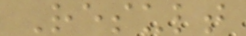Result
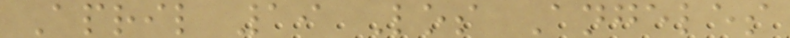April 19 Los Angeles
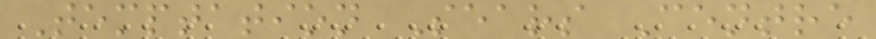Temptation Sears Centre
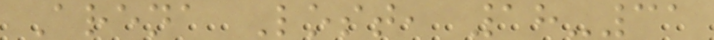Arena Lost, 18-31
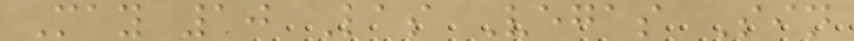May 10 Las Vegas Sin
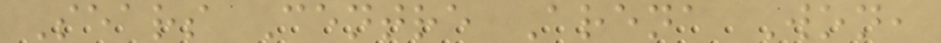Sears Centre Arena Won,
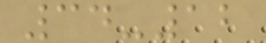34-12
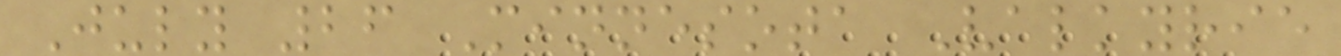July 26 Minnesota Valkyrie
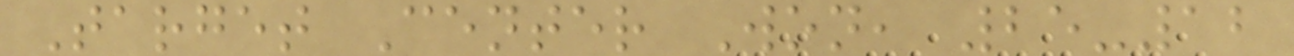Target Center Won, 25-12
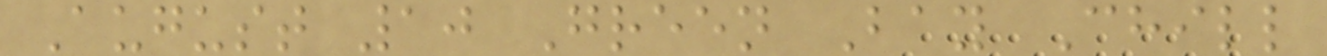August 10 Green Bay Chill
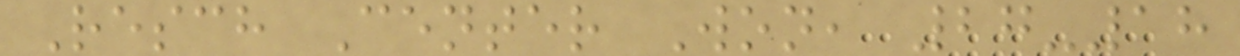Resch Center Won, 27-18
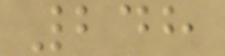248
